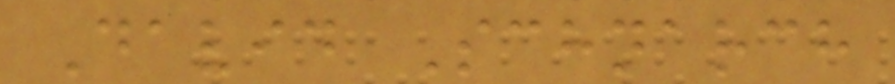David Schnarch
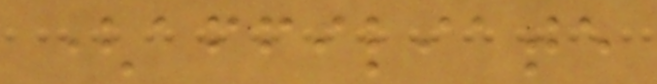(affiliate
